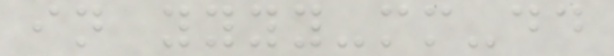in yyyy-mm-dd
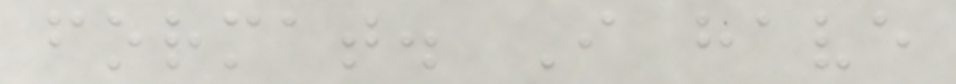format. I have
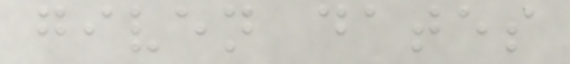given dates
